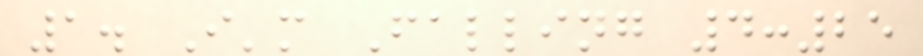1. I'm Falling 4:25
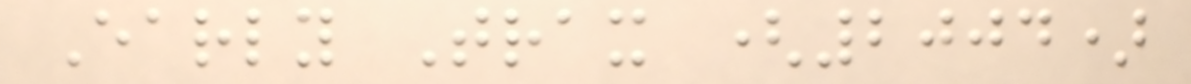Early Trax (2004)
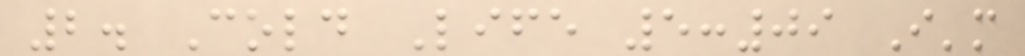2. Cold Life 5:09 I'm
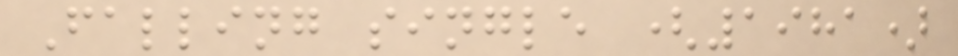Falling single (1981)
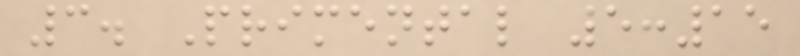3. Primental 5:15
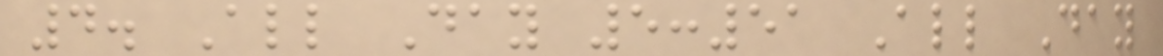4. All Day 5:51 All Day
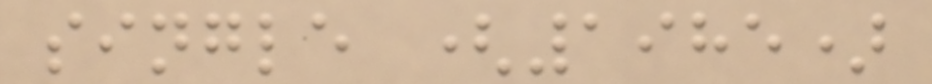single (1985)
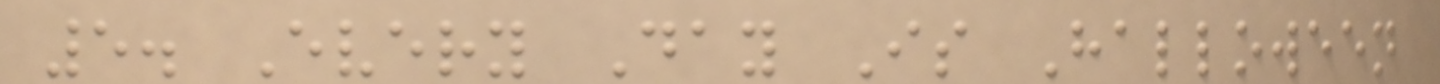5. Every Day Is Halloween
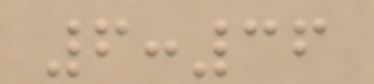6:36
